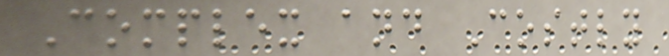Complex and Costly
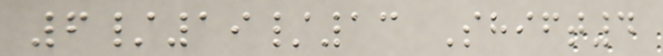6/19/13 Shift4
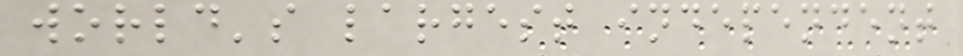world's largest independent
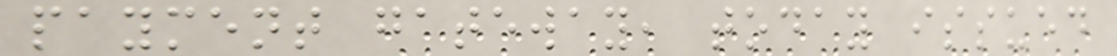payment gateway, today issued
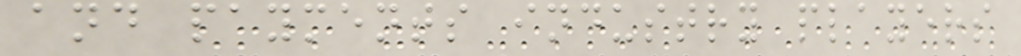and payments industry players
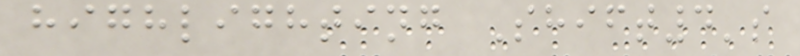highlighting Shift4's
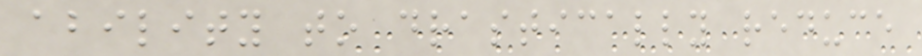ability to drastically reduce
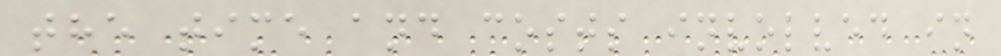the time and costs involved in
